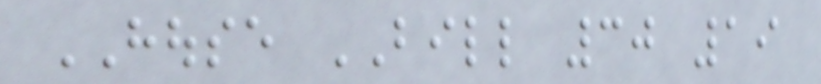HOUSE BILL 30 19
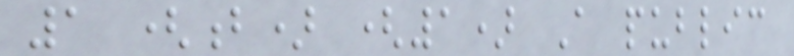1 (b) (1) A public
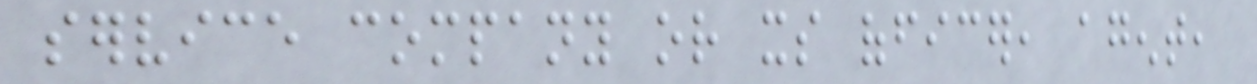service company or its officer, agent,
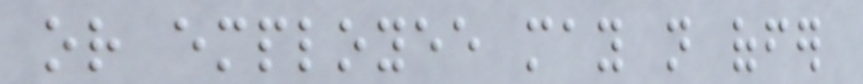or employee may not offer
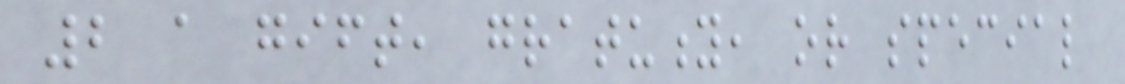2 a gift, gratuity, or special
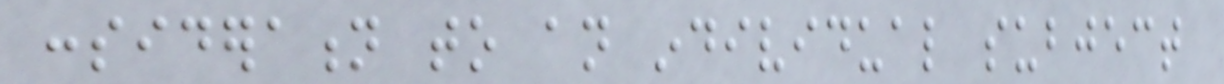consideration to an individual subject
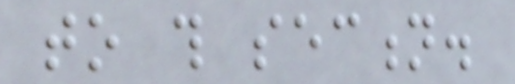to this section.
